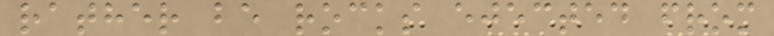rather be rocks ejected from
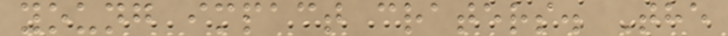young impact craters. The
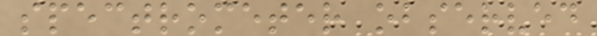spectrometer observed
